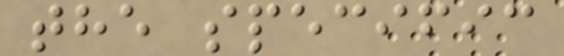the specific
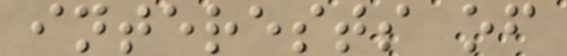interests of
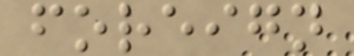foreign
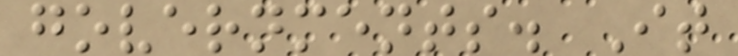governments. It
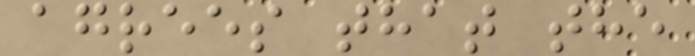agrees that the
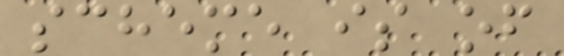scheme is of
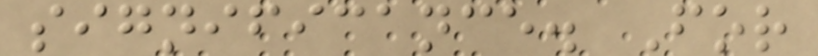significance. For
